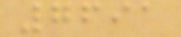7691
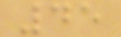45
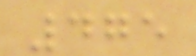475
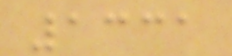1331
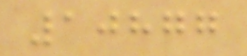10877
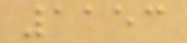1153
